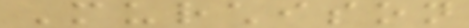Murchison
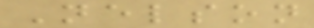Nelson
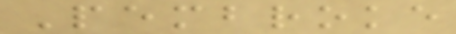Pembroke
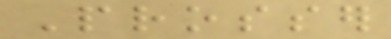Prosser
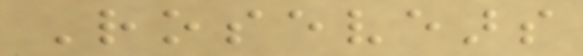Rosevears
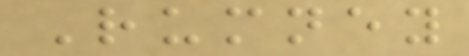Rumney
